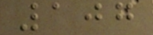107
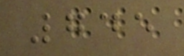745
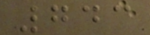743
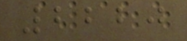2220
